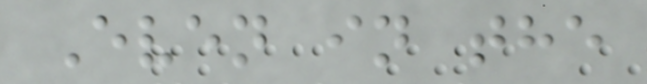Even in the
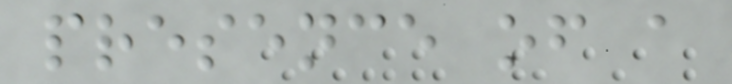presence of a
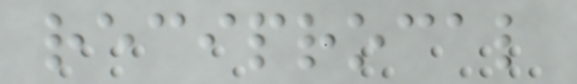reciprocal
